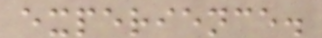experience.
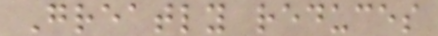Greatly reduces
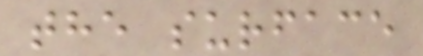the surface
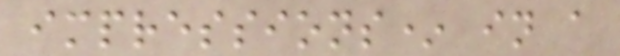impressions* in a
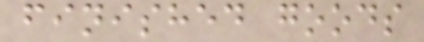finished goods
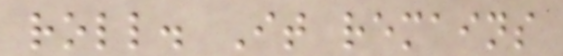roll. It remains
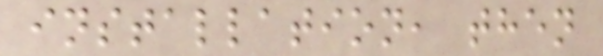installation, then
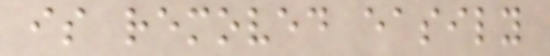is removed easily
